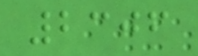2306
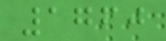1760
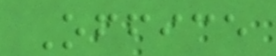Office
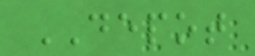DEPOT
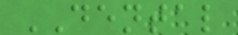DENTAL
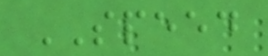SPEED
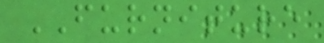FURNITURE
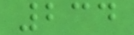234
